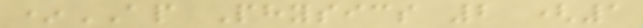*AP Physics 2 (1
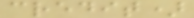credit)
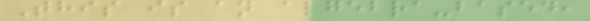This is an algebra-based,
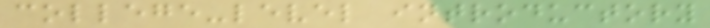college-level introductory
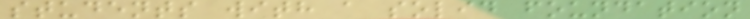students with a solid foundation
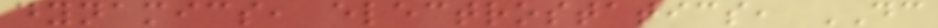dynamics, electrostatics, DC
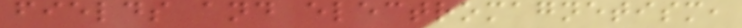fields and electromagnetism,
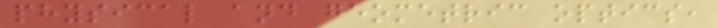physical and geometric optics,
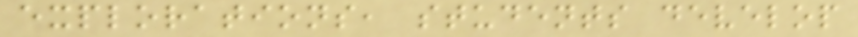explorations, students develop
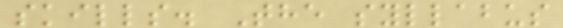skills. The syllabus
